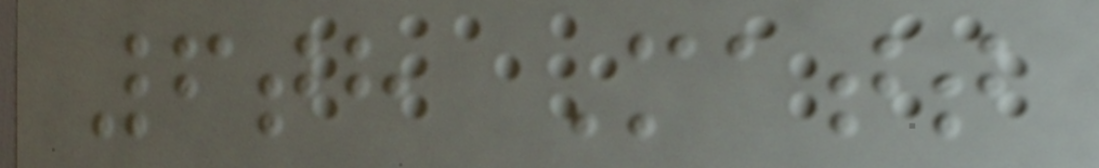6th Matt
